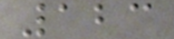123
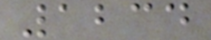1234
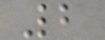2
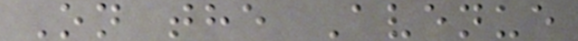On the Avenue
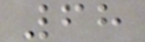68
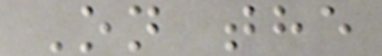On the
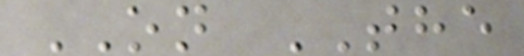ON THE
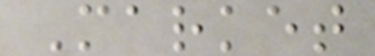Market
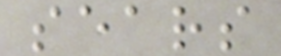sears
